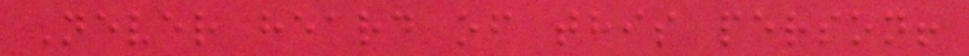Never heard of this person!
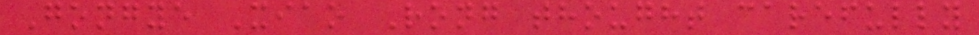Gongye Xiao Rong thought carefully
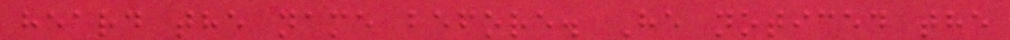heard the name before. He noticed the
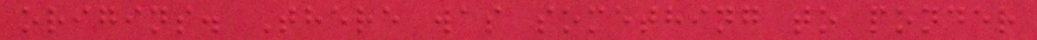origins. There was something to ponder
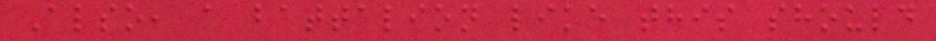Also, a battalion like this should
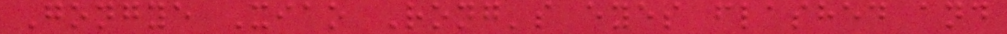Gongye Xiao Rong's eyes flashed and
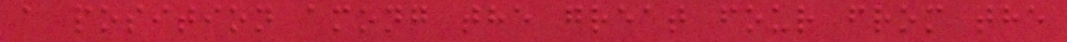a position among the great four from the
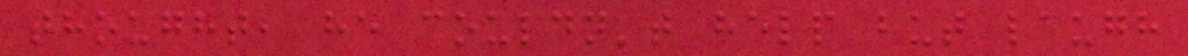thought, he couldn't help but laugh
